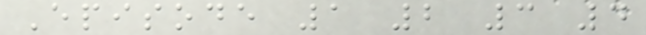Episode 1 2 3 4
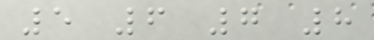5 6 7 8
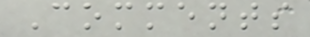Comments
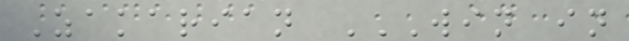Zakarian WIN IN
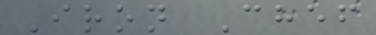Iron Chef
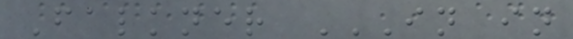Falkner IN IN
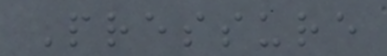Pressure
